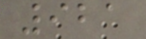921
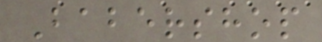Babershop
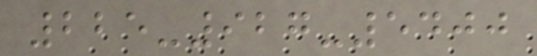225-927-5400
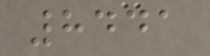8441
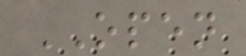OPEN
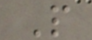P
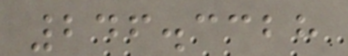246.3328
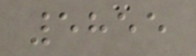5855
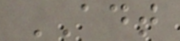ADT
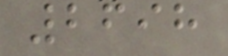2698
